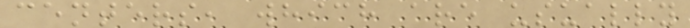centers, which are usually
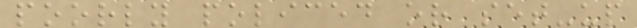poorly policed or set-up
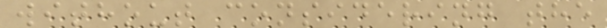without considering the
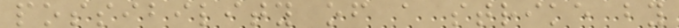possibility of a strike by
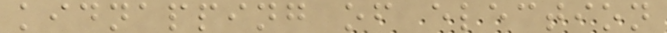kidnapping of election
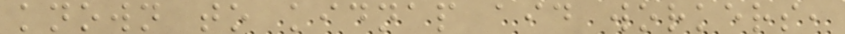known to kidnap aid workers,
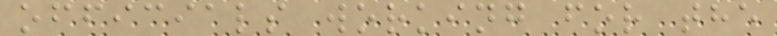officials working for the
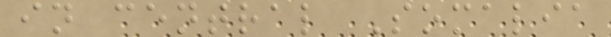in central Somalia
